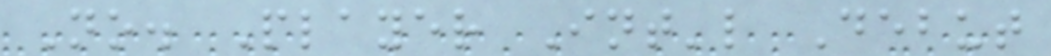No. Player Int'l Debut
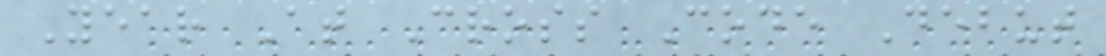Year At Cross Code Debut
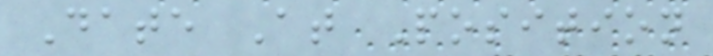Date At Position
